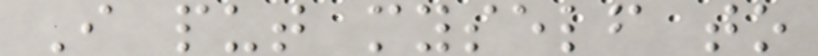I put myself to
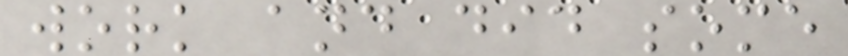work and did some
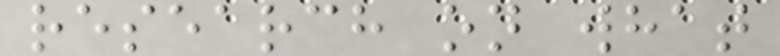research on what
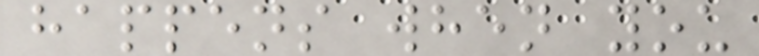happens when you
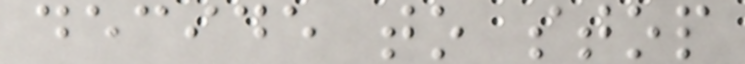decide to stop
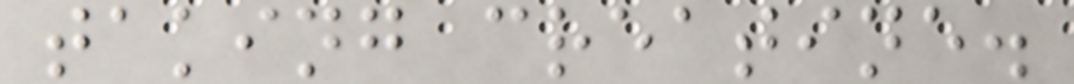taking creatine.
